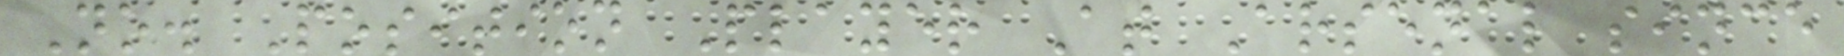No. Position Player At Arsenal since
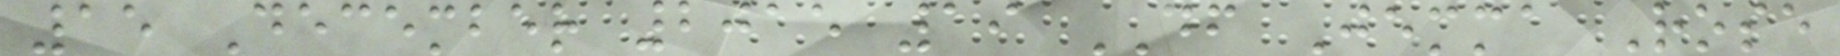15 December 2015 19 DF Jemma Rose
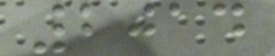2014
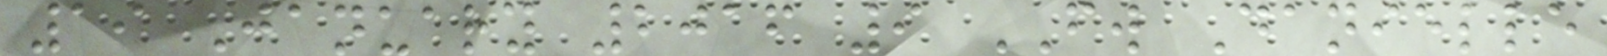19 January 2016 9 FW Danielle
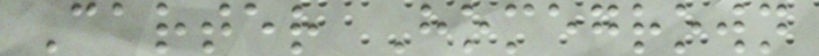Carter Homegrown
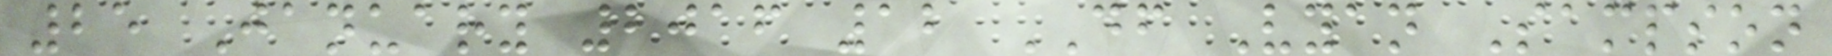25 January 2016 12 DF Vyan Sampson
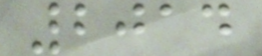2014
